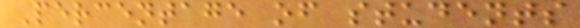Percentage of students
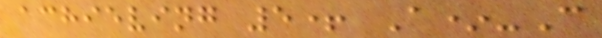achieving 5+ A*-C
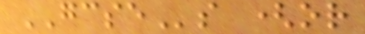GCSEs (or
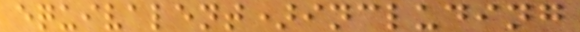equivalent)including
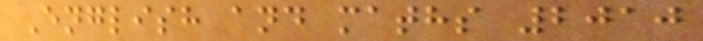English and maths 2010
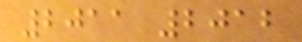2011 2012
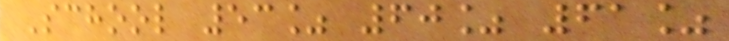School 53% 60% 61%
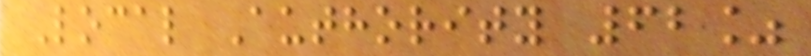Local Authority 62%
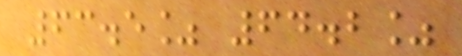63.5% 64.2%
